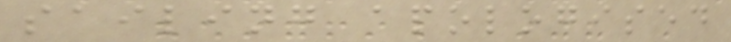sailing apologised
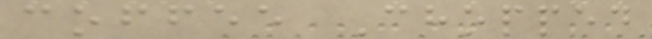coffee Chopped
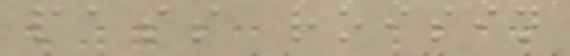pass roisin
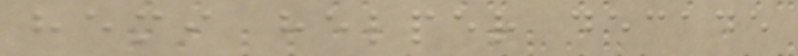hemi helper decade
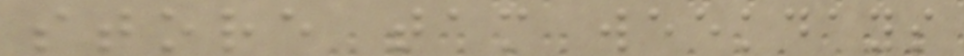store tam weekdays
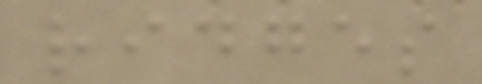ridges
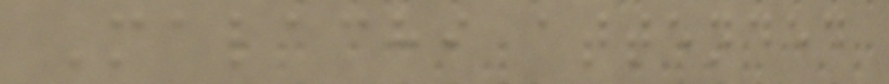Malachi attended
